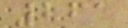261
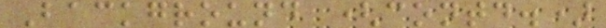Background (contd.)
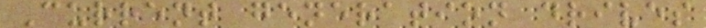Current generation drives
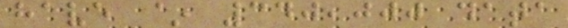have ~ 340,000 data
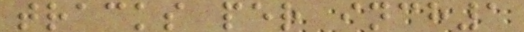tracks per inch1
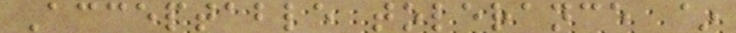Acceptable tolerance ~
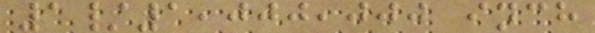1/1,000,000 inch
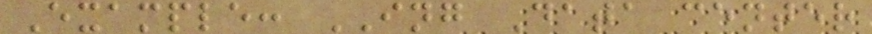Example: ING Data center
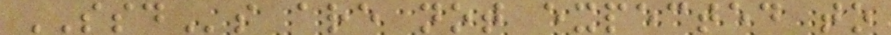SSDs are not expected to
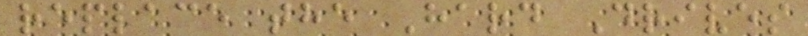replace the Hard Drives
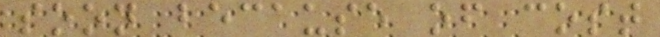soon because of cost
